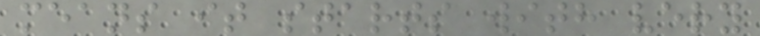means it starts with very
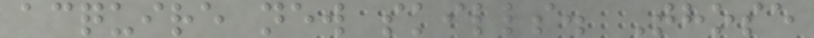acquire new skills. Those
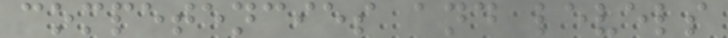competencies and levels
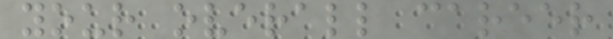your overall career
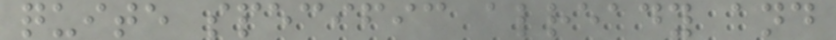quite specific already and
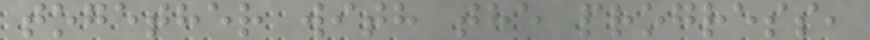together with the progress,
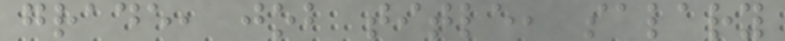grade, job title, salary
